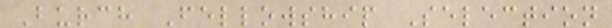Burch Fellowship Selection
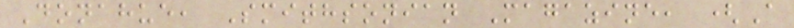Donahue, Smithsonian Magazine, (A
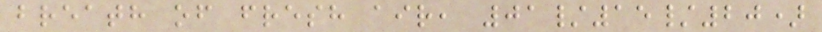breath of fresh air, 01/15/20)
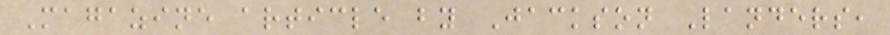Magazine article by Jackson Landers,
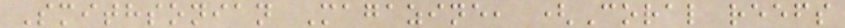Smithsonian Magazine, (Coral reefs
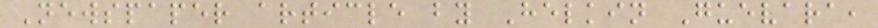Newspaper article by Helkin Guevara,
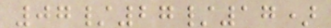07/27/17)
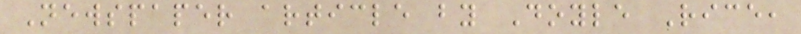Newspaper article by Doyle Rice,
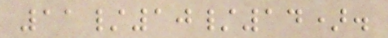11/10/14).
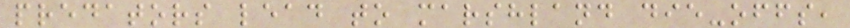predators lead to marshland die-offs,
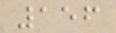156
